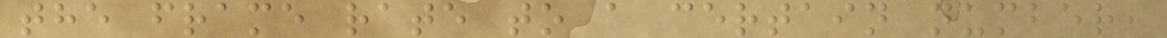the frame rate to a certain number,
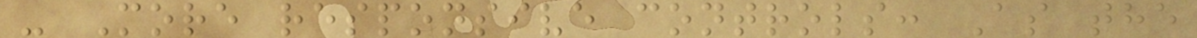- More responsive controls: As the
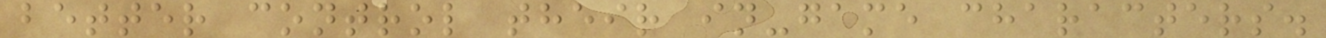better control their in-game characters.
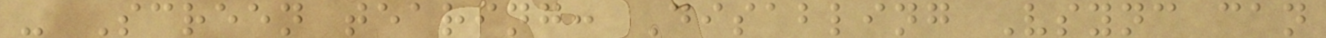- Screen tearing: Disabling Vsync can
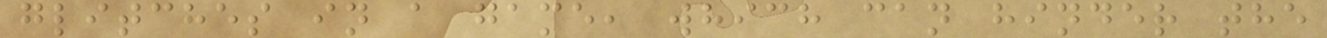glitches in a game, which can hinder the
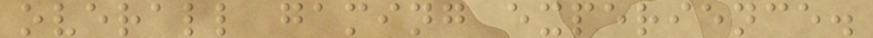overall gaming experience.
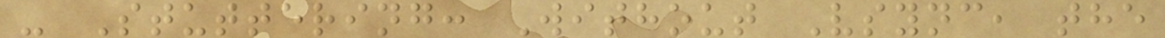- Stuttering: Without Vsync, the
